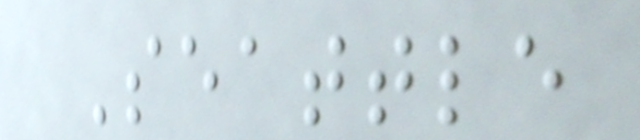Seattle
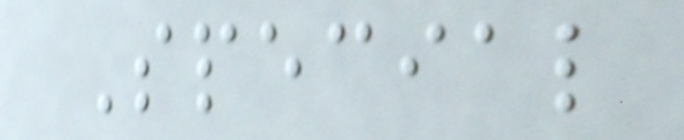Special
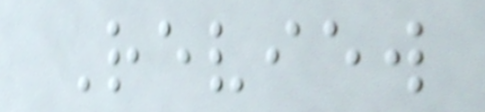Review
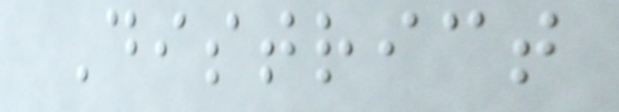District
